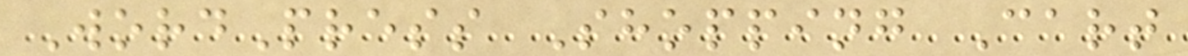WordPress Shopping Cart
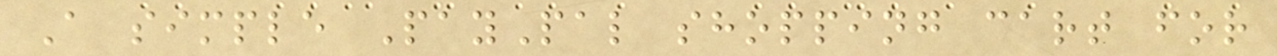A simple PayPal shopping cart for
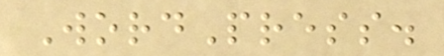WordPress.
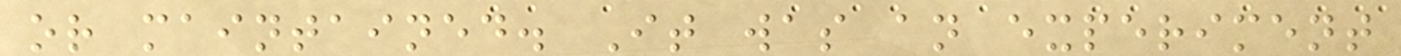or maintained. It was an experiment
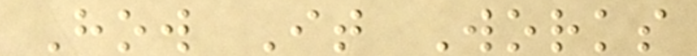How It Works
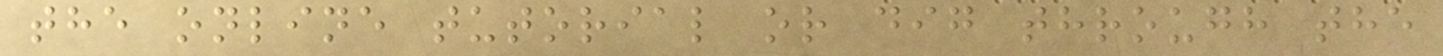the online tutorial or dig through the
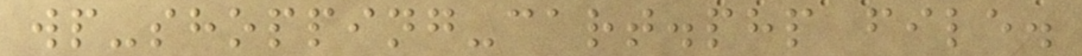wp-shopping-cart.php file.
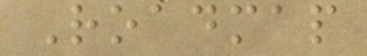Roadmap
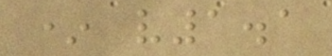* v1.1
